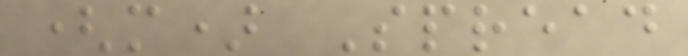(m) Spread
